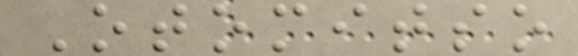Otomitso
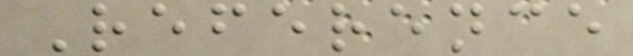Reference
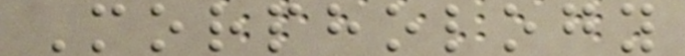Morphology
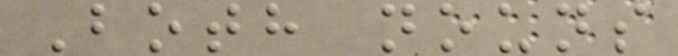Both nouns
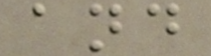and
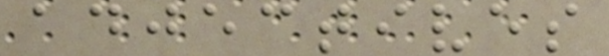adjectives
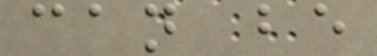can be
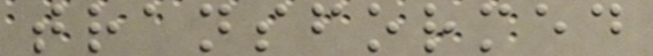transformed
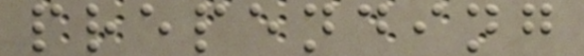prepending
